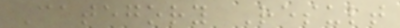Category Result
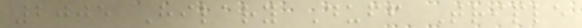2005 Hilary Duff Triple
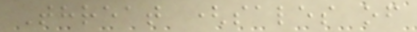Threat (sales of
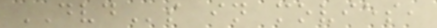DVDs in movies,
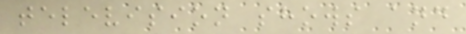television shows and
